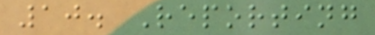10. Reporting
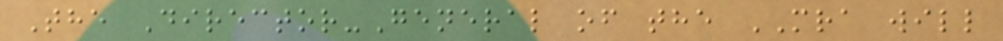The Director-General of the MRA will
